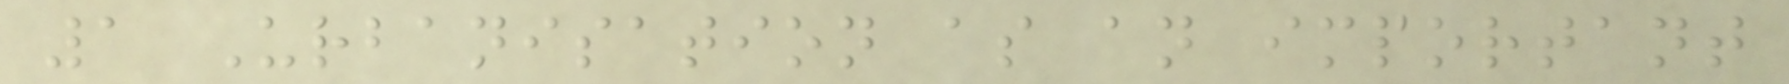1 Urbanisation as an important
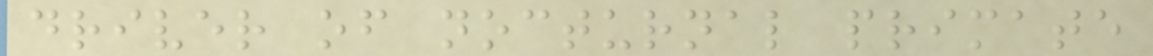driver of nocturnal primate
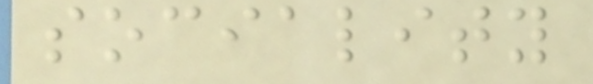sociality
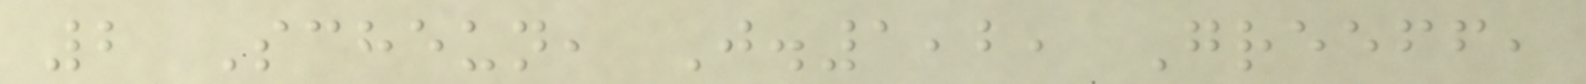2 Scheun, J.1,2, Greeff,
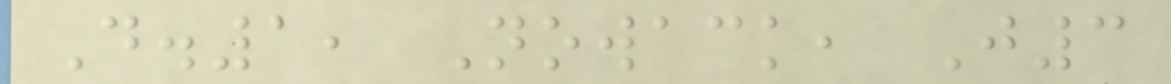D.1, Nowack, J3
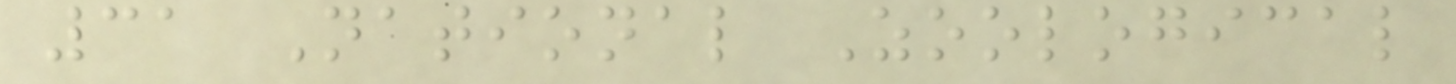31 National Zoological
